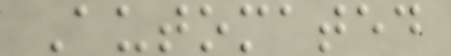Automated
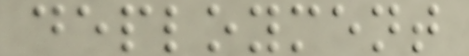deployment
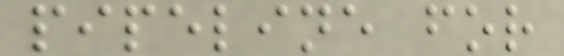pipeline for
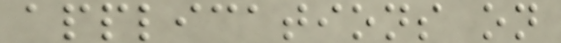applications on
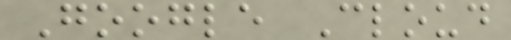Google Cloud
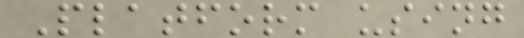Platform using
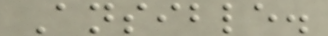Ansible.
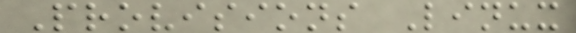Provisions Linux
